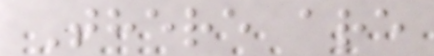There are
